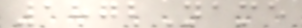1872Name
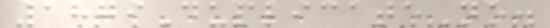1879DuplicateNo.
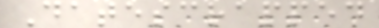Datescrapped
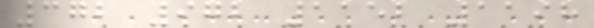372 972 1152 1198
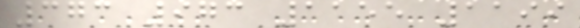373 973 1155 1199
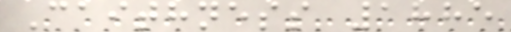Caithness 1885
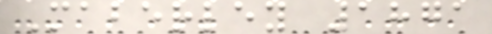Maberley 1871
